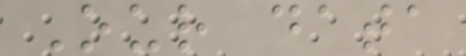Our data
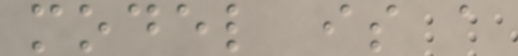model is a
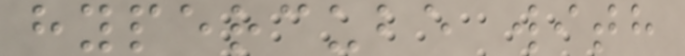hypercube with
